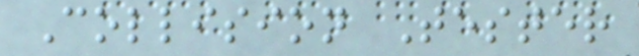Collision Tester
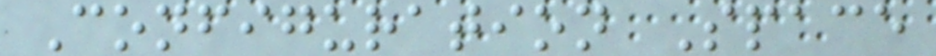Configuration Space
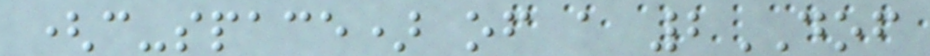(c-space) of a 2DOF
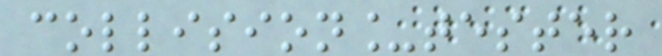collision_tester
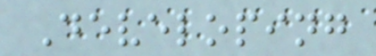Developing
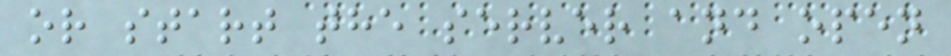or start the server and open
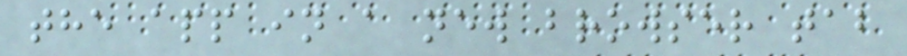the app in a new browser tab
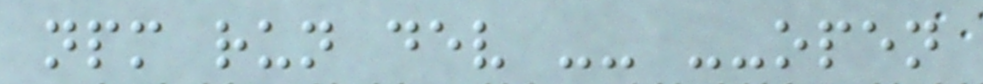npm run dev -- --open
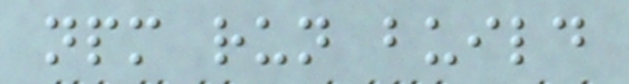npm run build
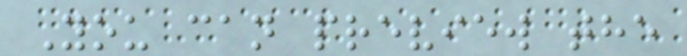You can preview the
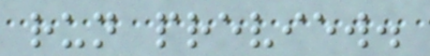run preview.
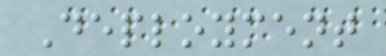Deployment
